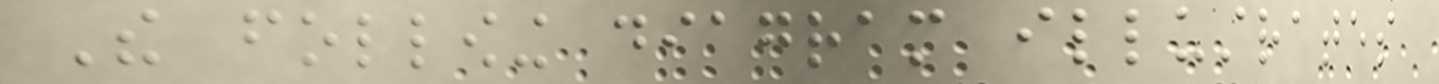The following diagram illustrates
